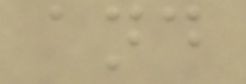and
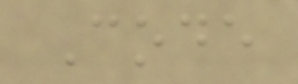Code
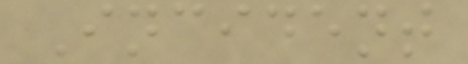Incident
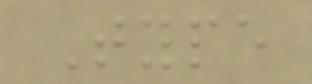Type
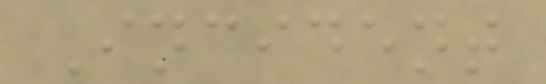Incident
